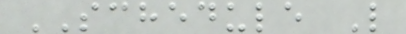SCHEDULE L
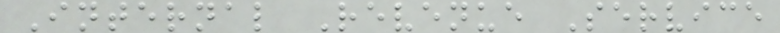Internal Revenue Service
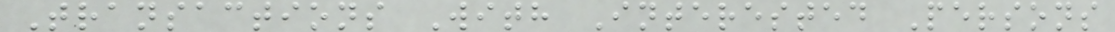Transactions With Interested Persons
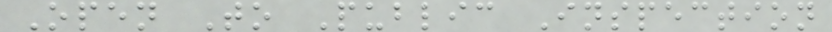Open To Public Inspection
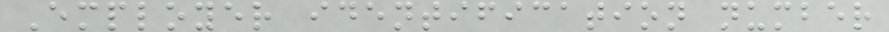Employer identification number
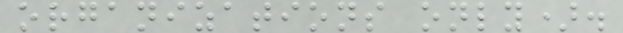organizations only).
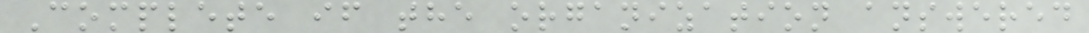Complete if the organization answered
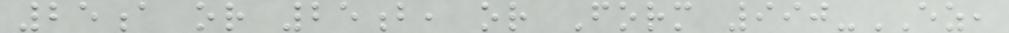25a or 25b, or Form 990-EZ,
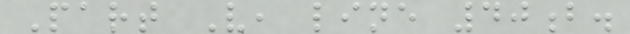Part V, line 40b.
